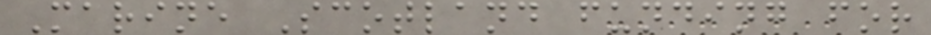Marine Scotland funding for
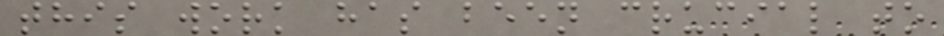this work has been crucial to
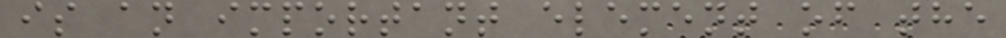is an important element of the
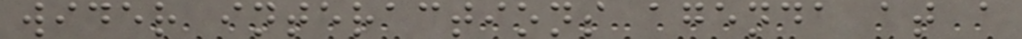wider interactions agenda at a
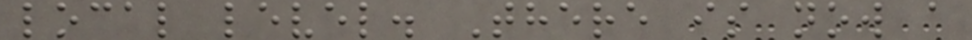local level. There is now a
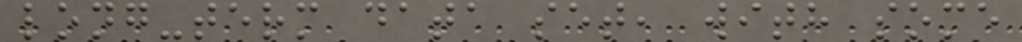long-term data set, with some
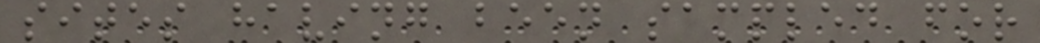sites having been sampled for
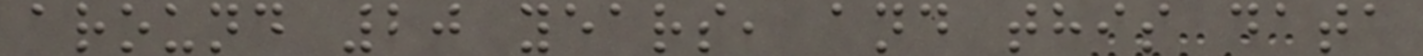around 20 years, and this data
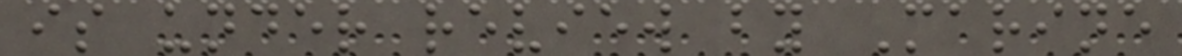is under review by Marine
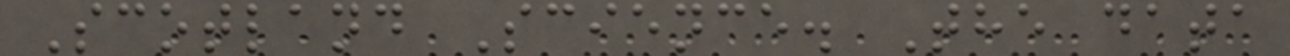Scotland Science. The data
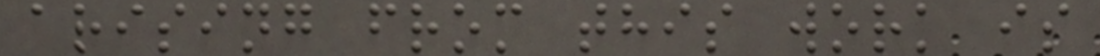arising from this work is
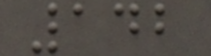142
